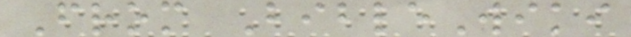From BibleWiki
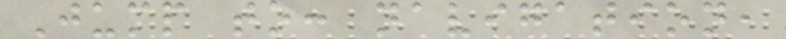Jump to: navigation,
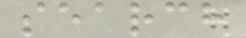search
